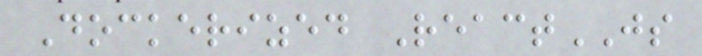Dockerized ReactJS
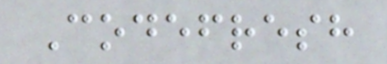Codefresh
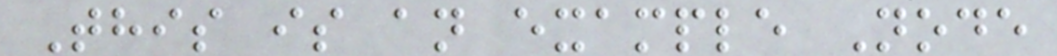This is an example Node
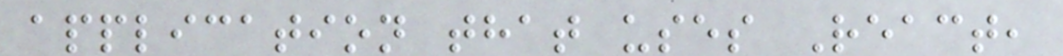application that uses React,
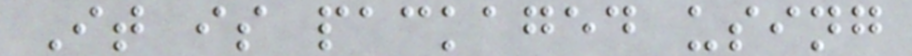It is packaged using
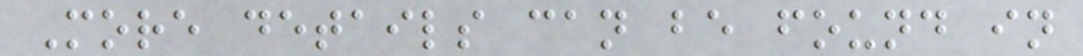More details can be found in
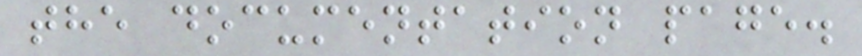the documentation page.
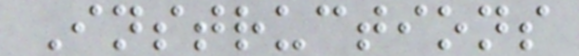Instructions
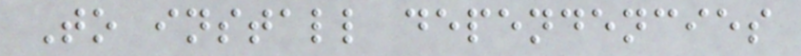To install dependencies
